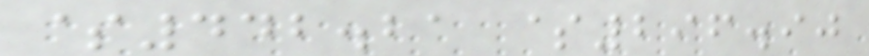$442.21 $296.90
